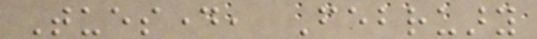Tuesday, February
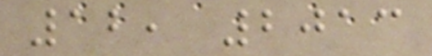12, 2013
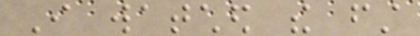I watched the first
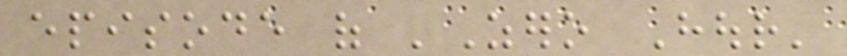episode of 'Zero Hour'
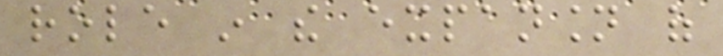role in the expansion of
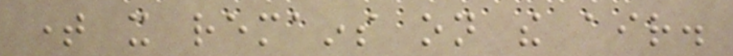time it remains on the air.
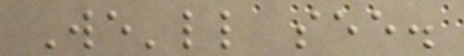We'll see.
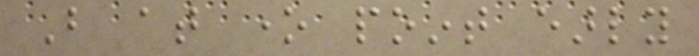But at one point early
